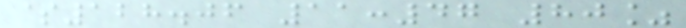$128.06 11:47 80%
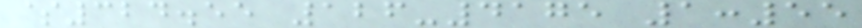$324.55 126-4175 1:55
